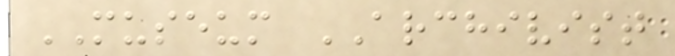MUSEUM ARCHIVIST
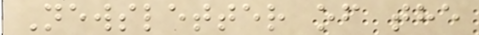Newsletter of the
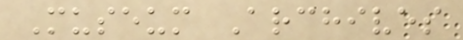Museum Archives
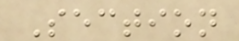Section
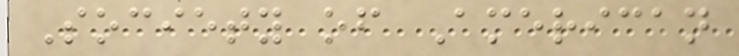Society of American
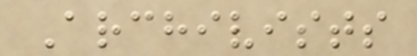Archivists
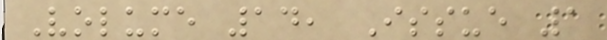Volume 14, Issue 1
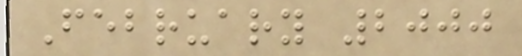February 2000
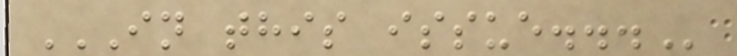IN THIS ISSUE...
